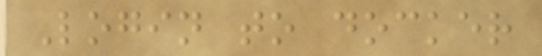Login to docker
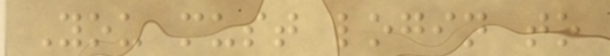You must login to
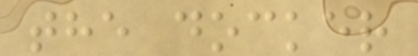the docker
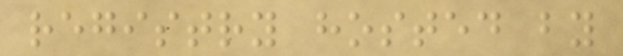registry hosted by
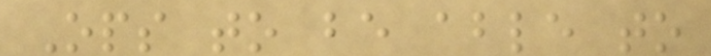Ops to be able to
